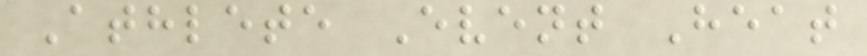Athlete Event Heat
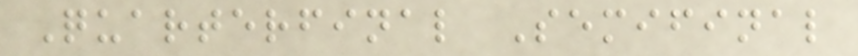Quarterfinal Semifinal
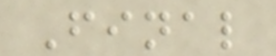Final
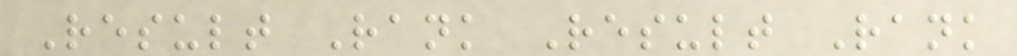Result Rank Result Rank
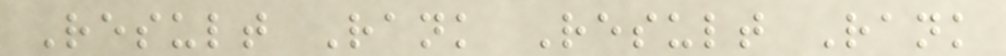Result Rank Result Rank
